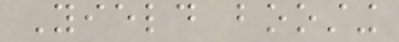Yield boosting
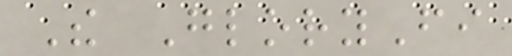The GloryFi
